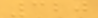320
